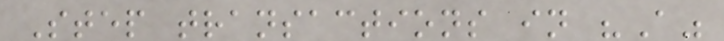Step transactions in "A"
